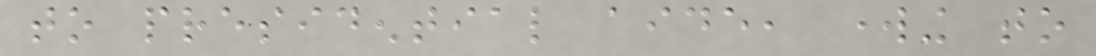to presidential aide, working to
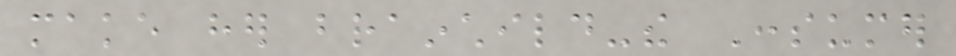make her brainchild-the Consumer
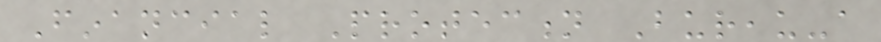Financial Protection Bureau-a
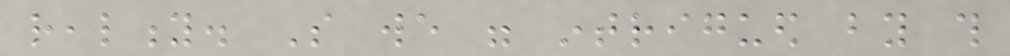reality. So we were intrigued by this
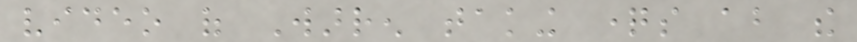video of Warren taking questions about the
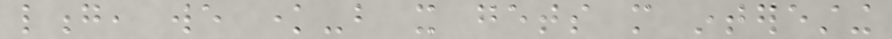long, we know-but it gets more interesting
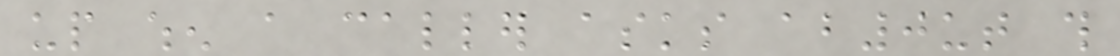up when a caller asks ab0ut this
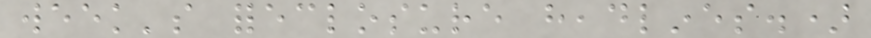week's foreclosure headlines.)
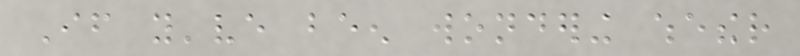If you've been wondering whether
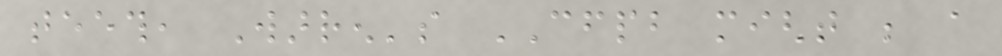teeth, Warren's CFPB might be a
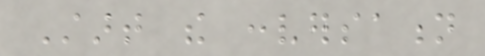Start the conversation
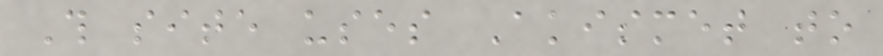This site uses Akismet to
